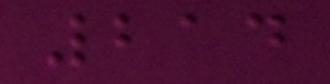214
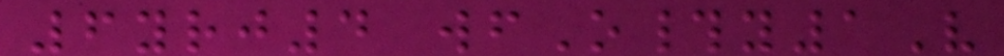6yrj4 wfO#y1V
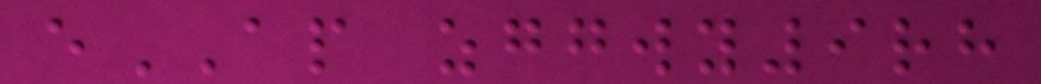eAP zggwy9rh
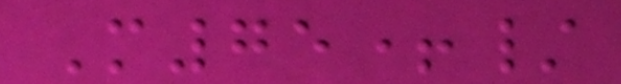M75+/
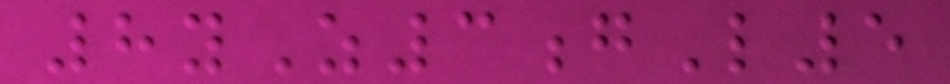8yZ3gL5
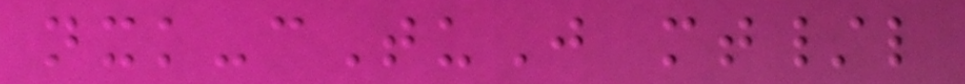nxk-cTuJ mt/l
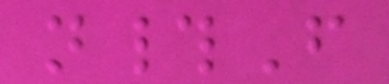n#F
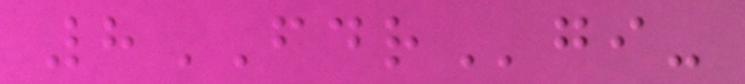8FDRgi-
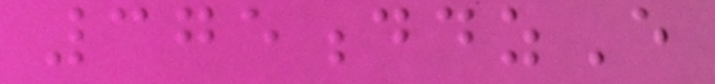375ddzE
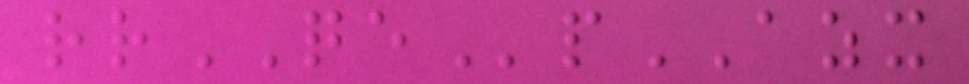rrQEpAZX
